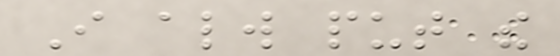I always put the
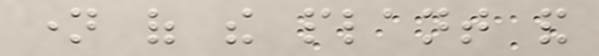name of the plant and
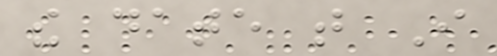the date that I
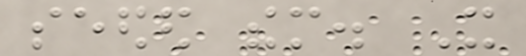seeded them. It
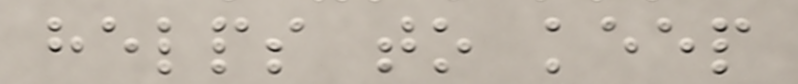helps to keep
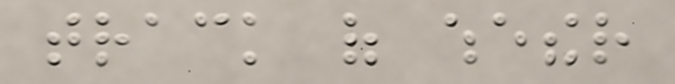track of whether
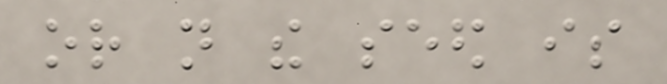or not the seed is
